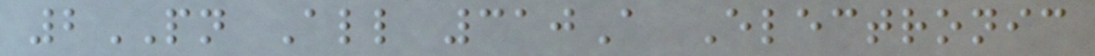2PN All 310A Electronic
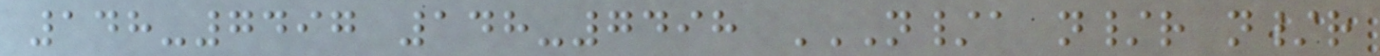148-7497 148-7498 N/A N/R N/R
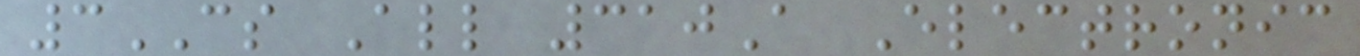3CS All 310A Electronic
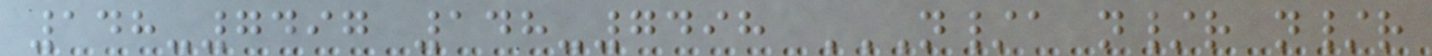148-7497 148-7498 N/A N/R N/R
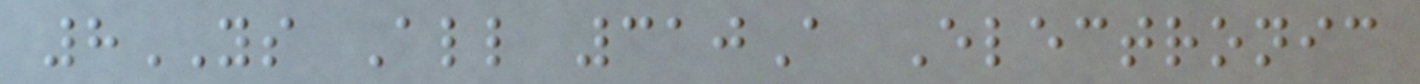8YS All 310A Electronic
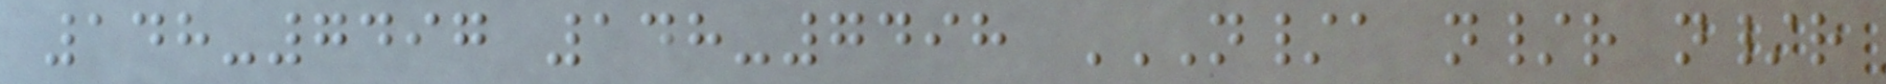148-7497 148-7498 N/A N/R N/R
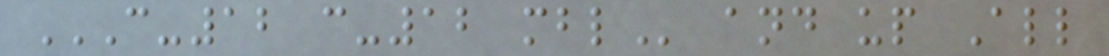C-12 C-12 MBL and up All
